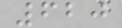620
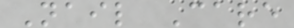Nail Care
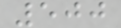500
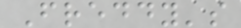Freddy's
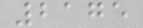2175
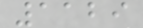1129
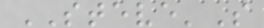STEVE'S
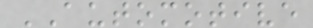AUTOMOTIVE
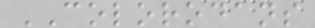COLORODANS
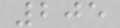205
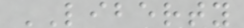LIBERTY
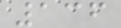136
